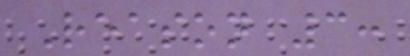Reason 3:
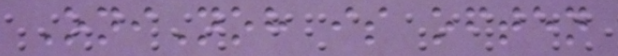OniNoh is often
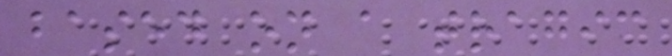based on a tragic
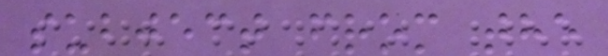subject from the
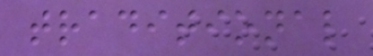traditional
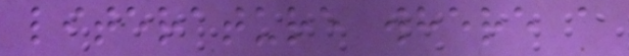literature where a
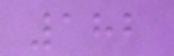182
